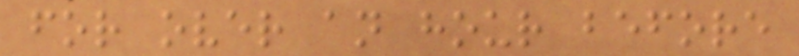for over an hour before
